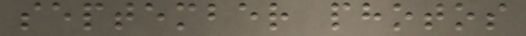september photos
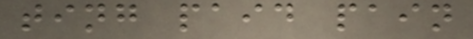ting paid pain
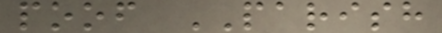poof PARISH
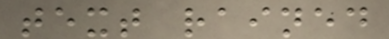text rained
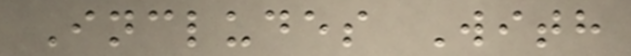Includes With
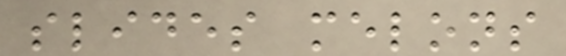slides melons
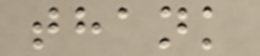thank
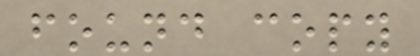found copy
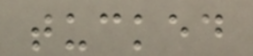tucked
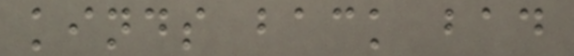kinds back bad
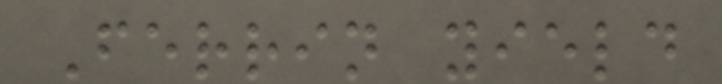Ferrin yield
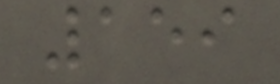159
